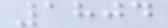1804
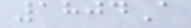1804A
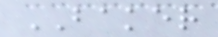BAKER
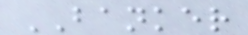BANKER
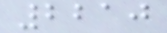2210
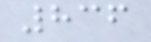836
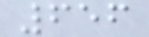656
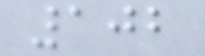102
